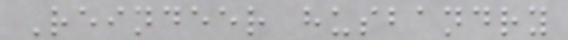Reindeer husbandry
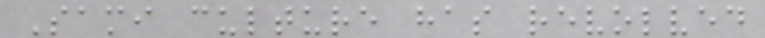Sami culture has revolved
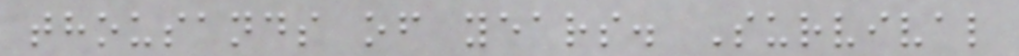thousands of years. Survival
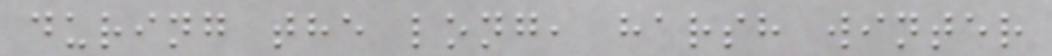during the long, harsh winter
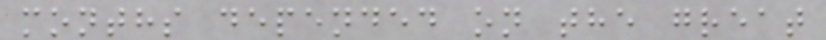months depended on the great
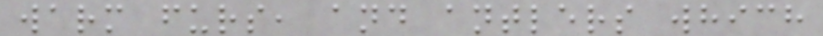warm furs, and antlers which
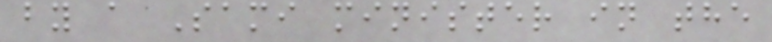by a Sami minister in the
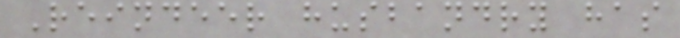Reindeer husbandry has
